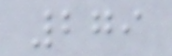279
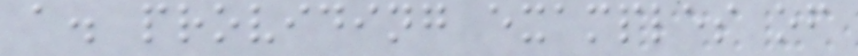a. providing examples of
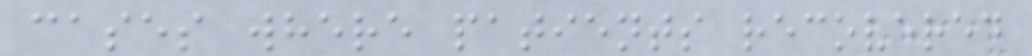cases where patients recovered
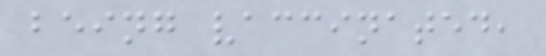being vaccinated,
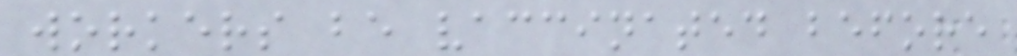workers be vaccinated before
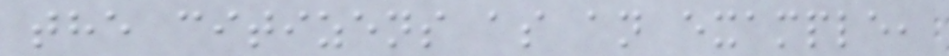the citizens as an example,
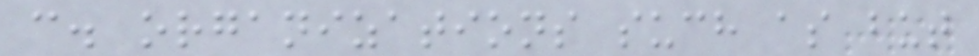c. organizations such as but
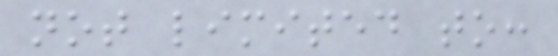not limited to:
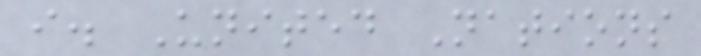i. United Nations
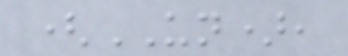(UN),
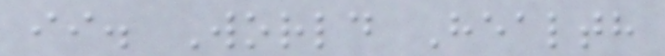ii. World Health
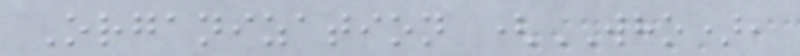Organization (WHO),
